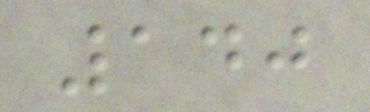140
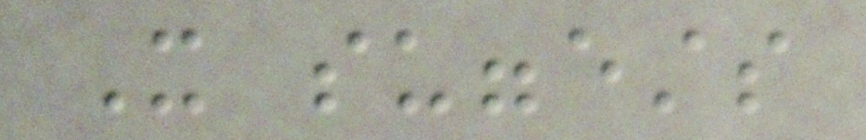It suggests
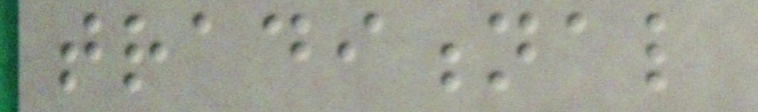traditional
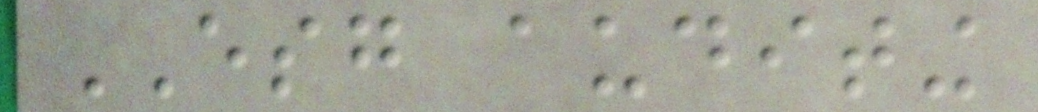ESG auditing
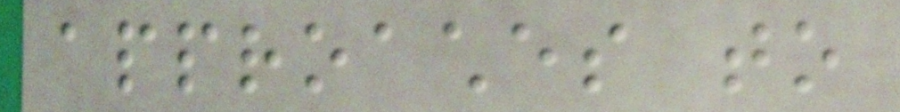approaches to
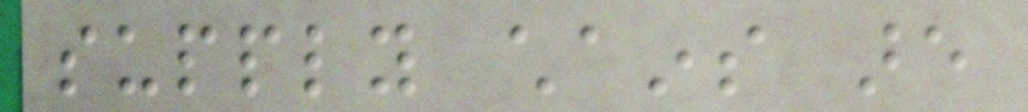supply chains are
